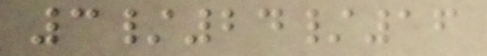3/24/16
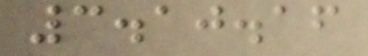3.10.16
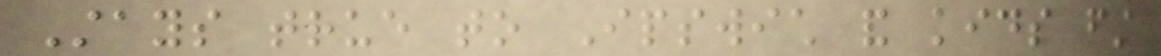Stays true to Ipswich and kids first
